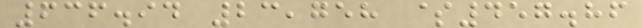636.94 23,758 $457.86
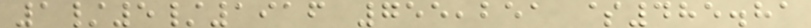1/5/1916 755,251 $485.81
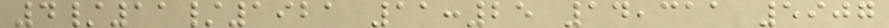4/11/1921 11:25 14,311 5907
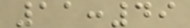11:49
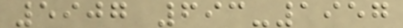5907 693-1957
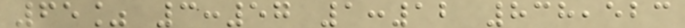65% 3:57 1:12 838,523
